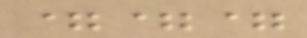===
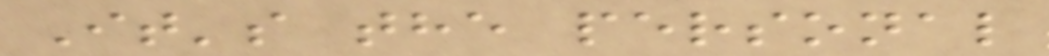It's the personal
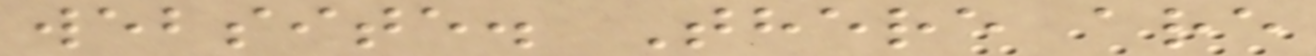website. There are
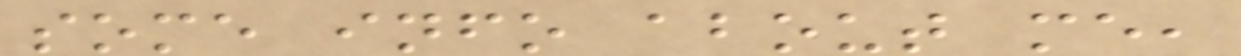some info about me,
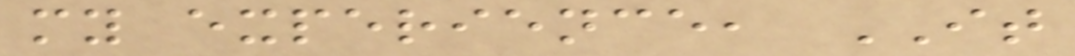my experience, IT
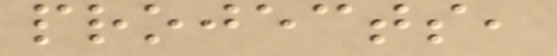projects,
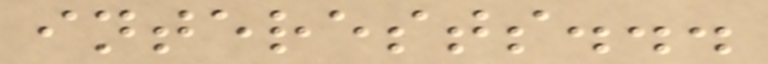interests...
